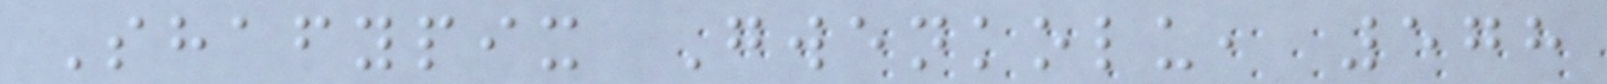Shafypix Gwenkolu, 578
